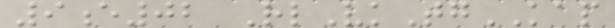9e02 RlVkTgKAP
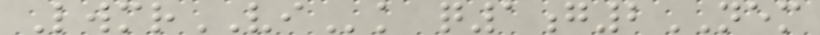LwmrVIk q1g2NEM
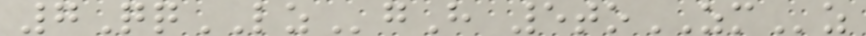7QqLZgH 5toZMz
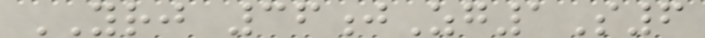YRJ 36jZg1S6
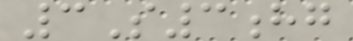3S3hg
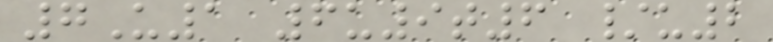7U1 6u9t6 /u2
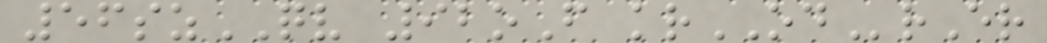56szQV 92oF krODrEr
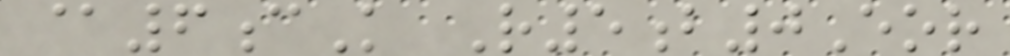@6cK R5b0Eor
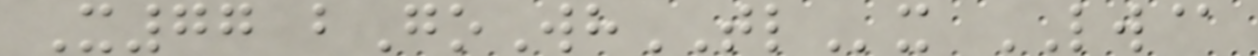X77 bGoWhTLx LW@
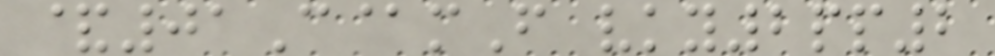&01C@mF vky2pp2
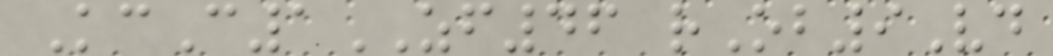KcC1ZF46 rOb9Vd
